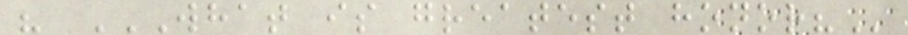" WHAT IS GREATEST HONOR?
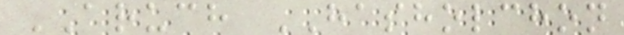ARUCH HASHOLCHON
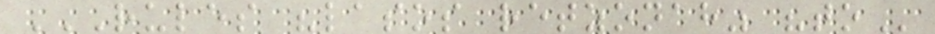RULES "LASOS RETZONAH" "TO
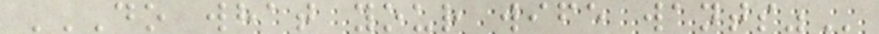DO WHAT YOUR WIFE WANTS"
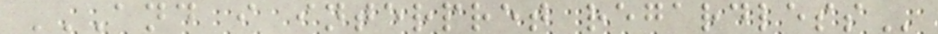AND I INTERPRET REGARDLESS
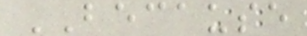BECAUSE
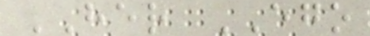HER EGO
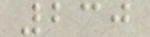230
